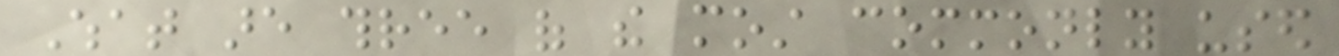What are three of the most commonly used
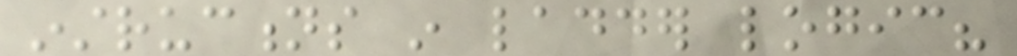instructions in ladder logic?
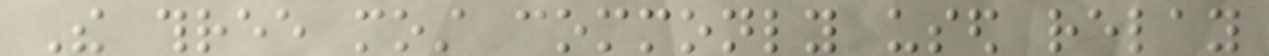The three most commonly used relay
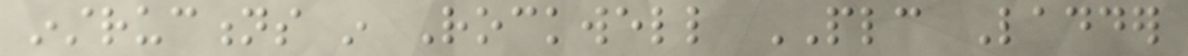instructions in Rockwell PLC Ladder
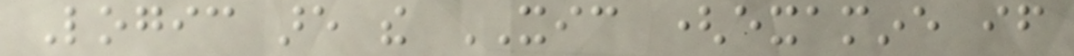Logic are the XIC (examine if
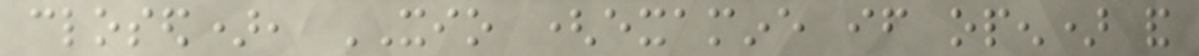closed), XIO (examine if open) and
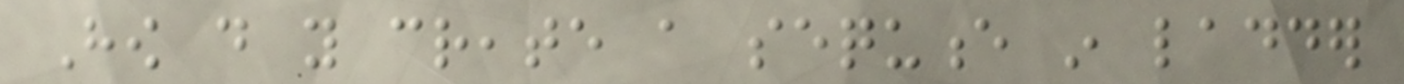How do you create a sequence in ladder
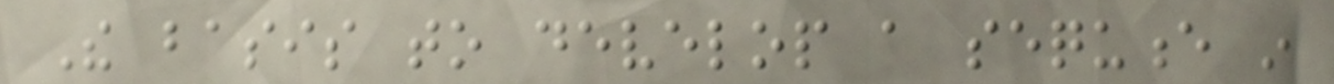The basis to develop a sequence in
